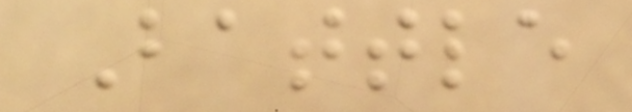Battle
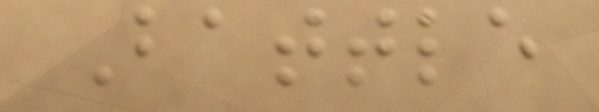Battle
